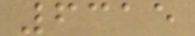6315
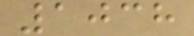1038
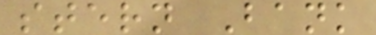stern Bank
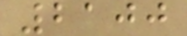2100
